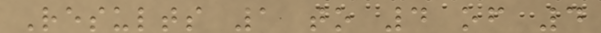Results 1 to 4 of 4
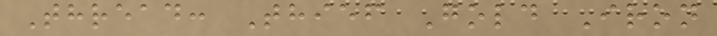Thread: Thief Gold Iron
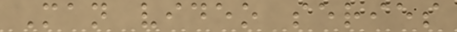Man video series
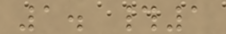1. #1
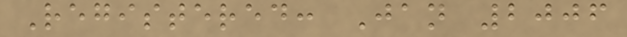Registered: Jan 2006
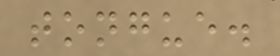tongue.
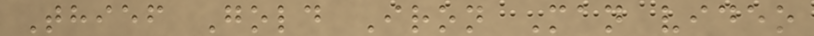Thief Gold Iron Man video
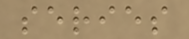series
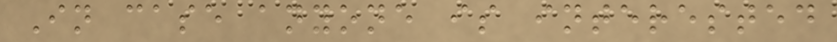In case anyone is interested
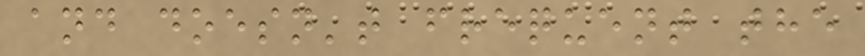and doesn't frequent the
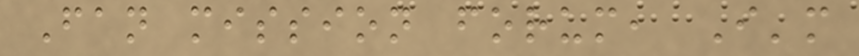Fan mission forum, I'm
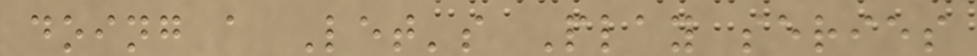doing a Let's Play series
